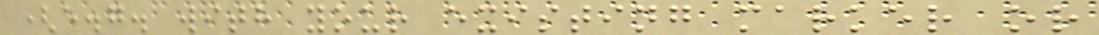(e.g. with your existing marker or
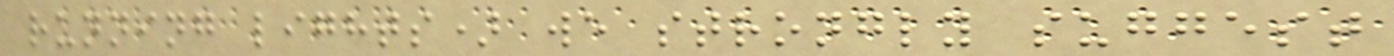running lights) we strongly suggest
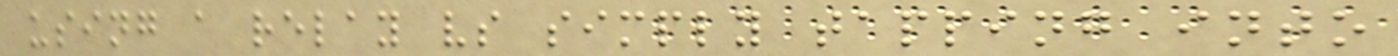using a relay vs simply tapping into
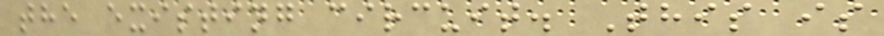the existing circuit. This is
